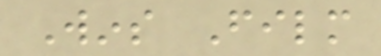Wins Film
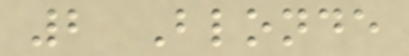2 Blonde
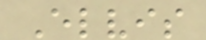Elvis
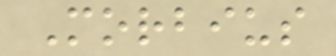Morbius
